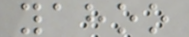yahoo
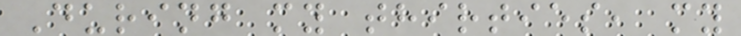During my thirties, my
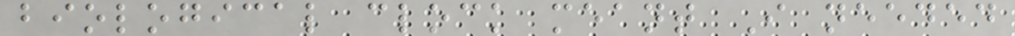biological clock meant I needed
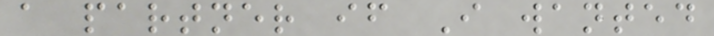a partner if I wanted
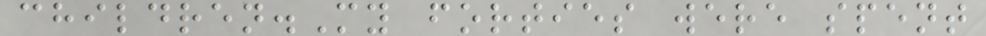children.My forties were spent
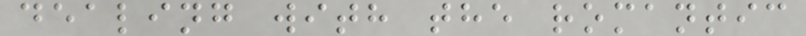dealing with the romantic
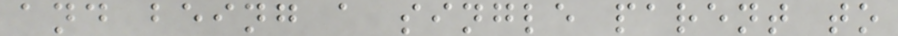and being a single parent to
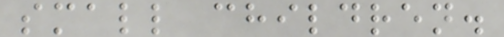small children.
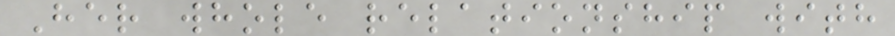Her whole relationship with
